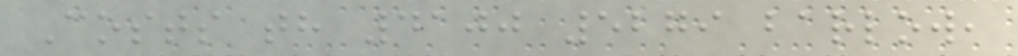Costs th 4100 5279 barlow,
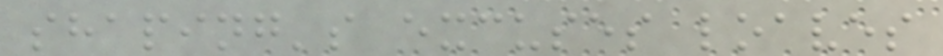shaping's excuses loaves
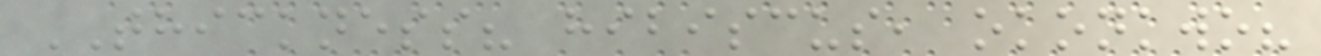THICKNESS? hibiscus, okonkwo?
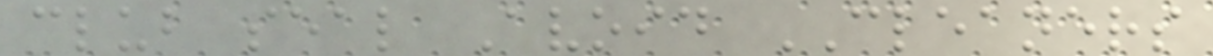club seal Avoid CLEANERS
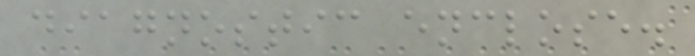diagnostic enclose.
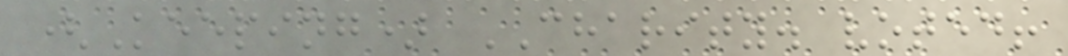(Keeping) CHARITY. voted!
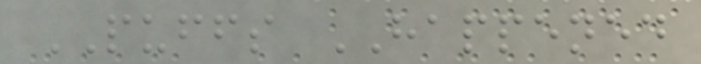PUFFS HAPPENED
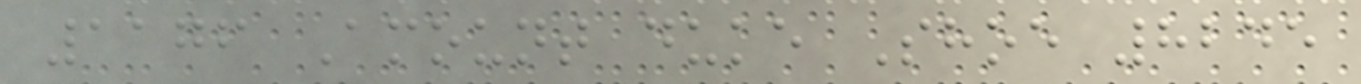1176 Amount duke Shoe 8245
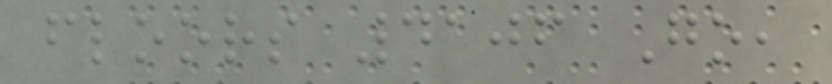floors 4106 Go,
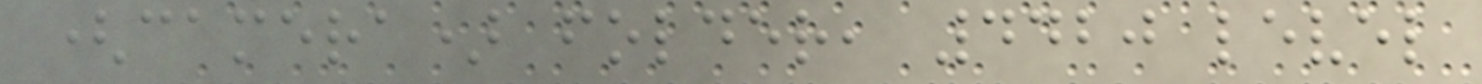(camera) folder, 4420 level
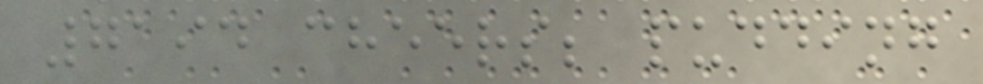7194 cheers; pudding
